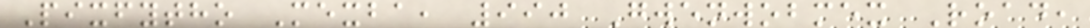Pixfytho Mexba, 990 Gwenwobmex Road,
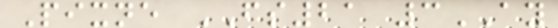Pixne FS21 3AY
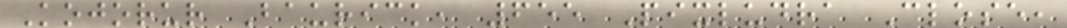Kojorur Baurick, 655 Pixludra Close,
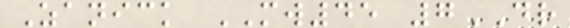Zanick MW45 7DR
